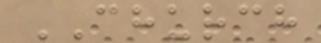CHURCH
